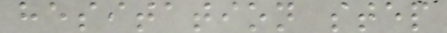hesitation step
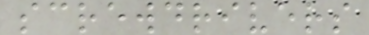screwdrivers
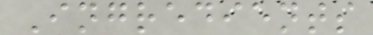Ingredients
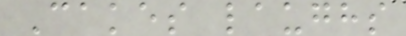Cakes laughs
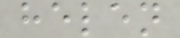helen
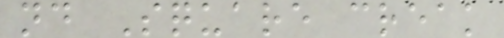nd Square creak
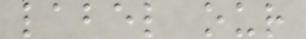label our
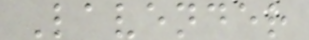Lavender
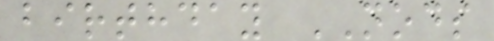birthday NODS
